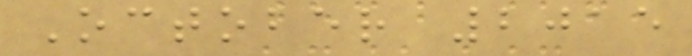October 2015
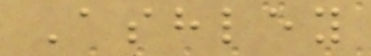Ashley
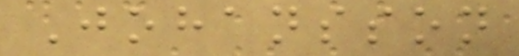Johansson
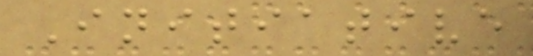Initiative
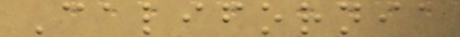California
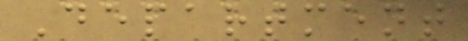Department
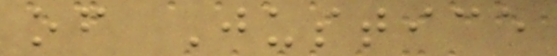of Justice
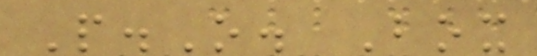P.O. Box
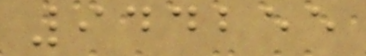944255
